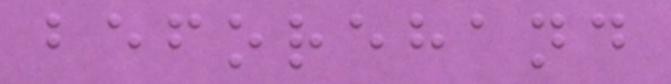beforehand
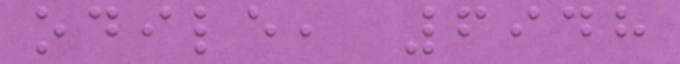odile, 6948
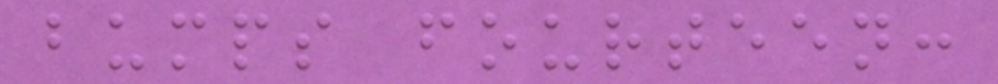bumps fourteen:
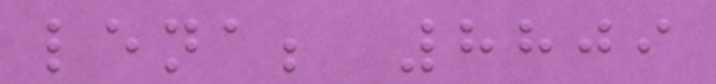lena; 8809
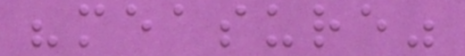"measure"
